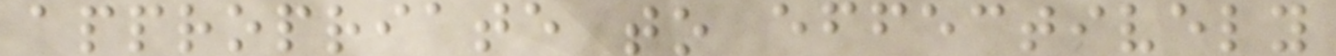appropriate to effectively
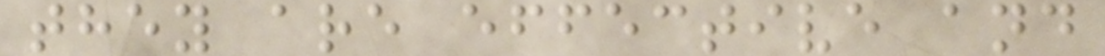they are effective and
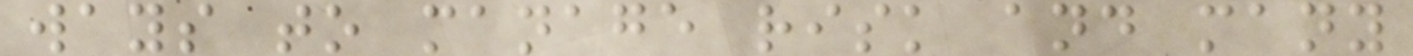ways to manage risk and many
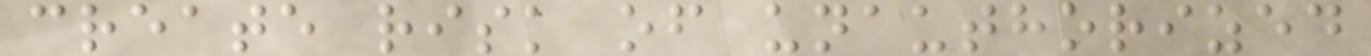create risk of unauthorized
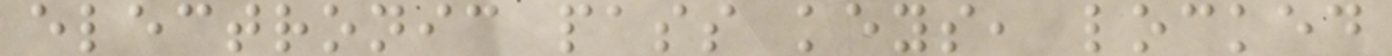electronic pass keys, locked
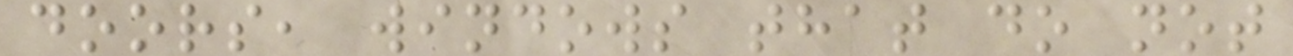doors, windows that do not
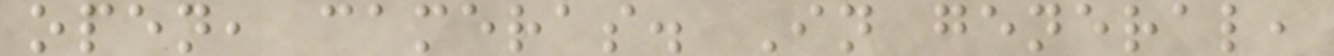open, cameras. In general,
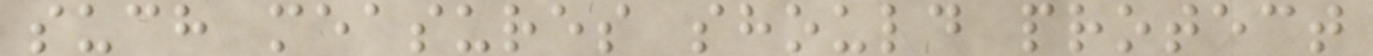such measures should protect
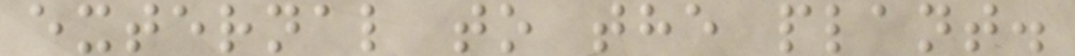external to the plant.
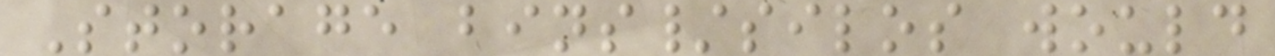Storage bins/silos would
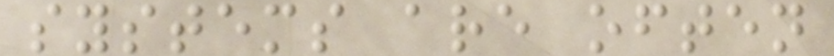systems are often
